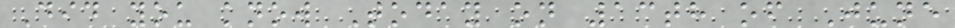Did you know Today on 13th of June
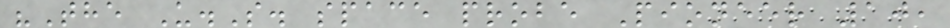"The U.S. space probe Pioneer 10,
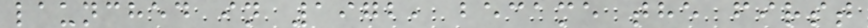launched in 1972, became the first
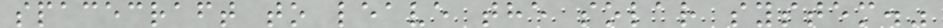spacecraft to leave the solar system."
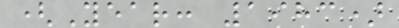(Year: 1983)
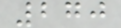270
